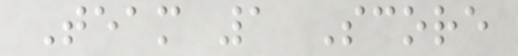Team 1 Score
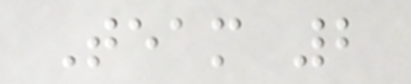Team 2
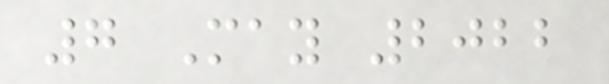7 May 2022
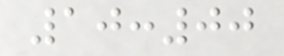10:00
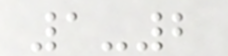1-2
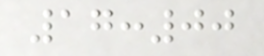17:00
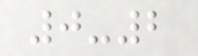0-2
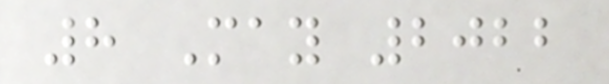8 May 2022
